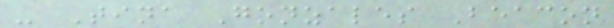- Tina Gonzales Beacon
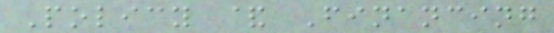Policy & Financing
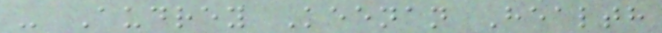- Audrey Keenan Health
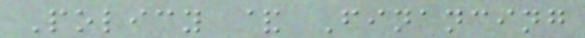Policy & Financing
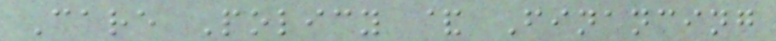Care Policy & Financing
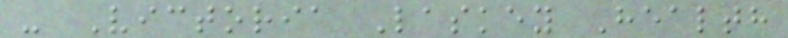- Victoria Laskey Health
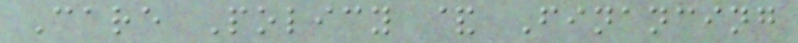Care Policy & Financing
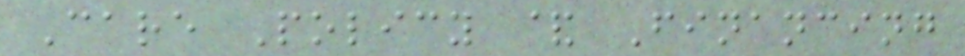Care Policy & Financing
